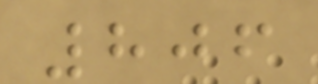806
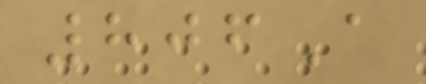806A
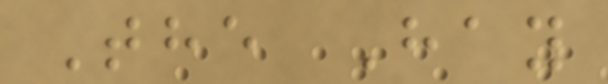The Hay
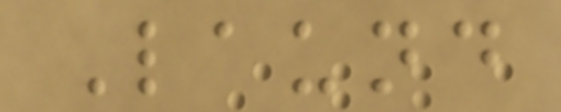Laund
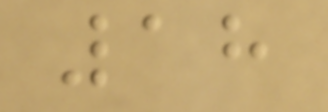18
